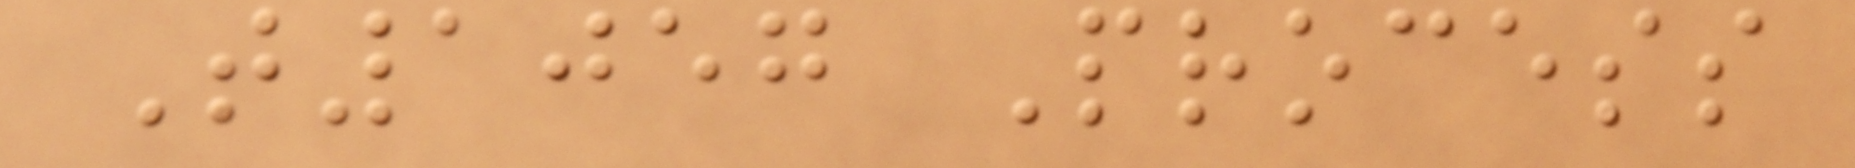T1057 Process
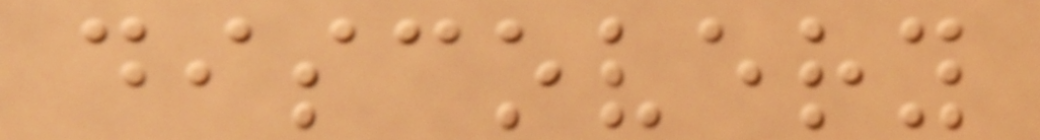discovery
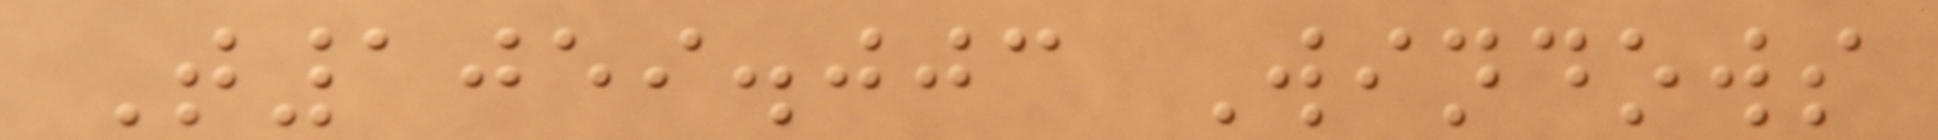T1059.003 Windows
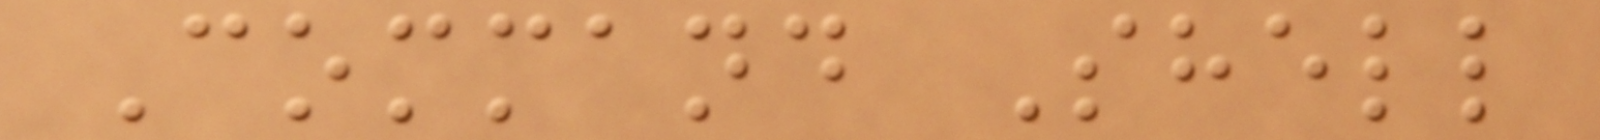Command Shell
